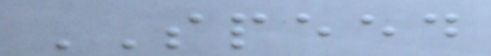SPEED
